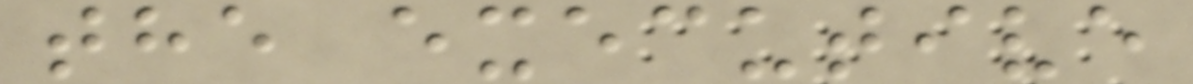the executive
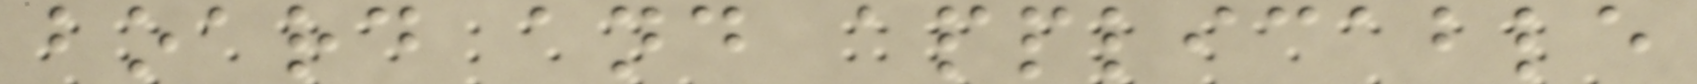board and applicable
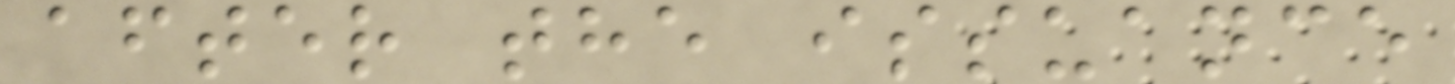after the issuance
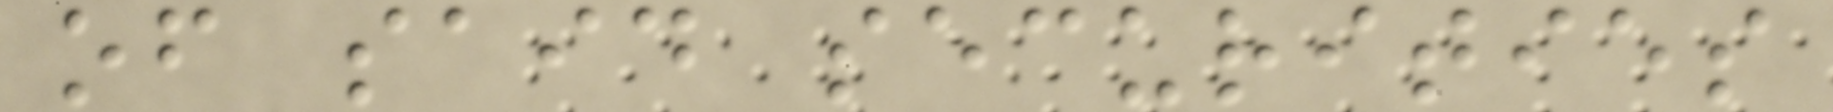of said securities
